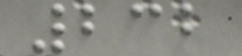232
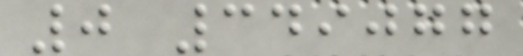0 349077
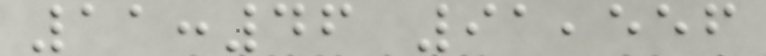11:46 91,556
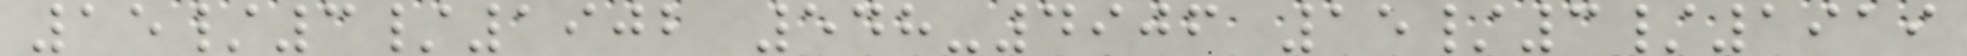15/3/1902 548-4906 15/3/1919
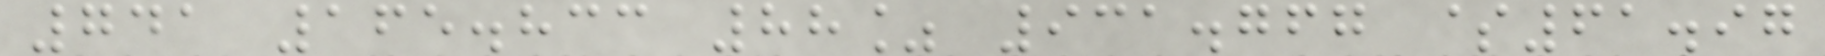741 165.833 88% 931.767 $61.97
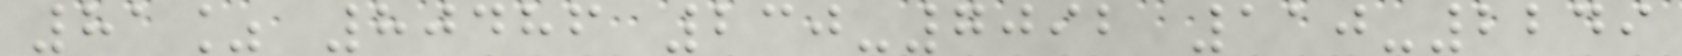81% 80486 230-7092 110-2249
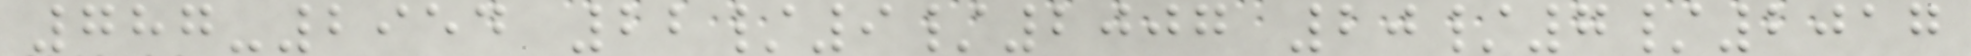787-2954 22/9/2007 20/7/2017
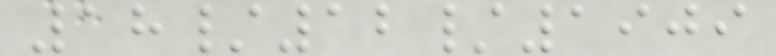18/12/1909
